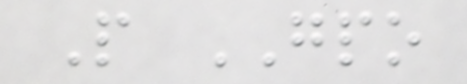P GPO
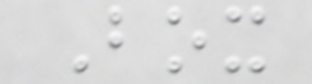Box
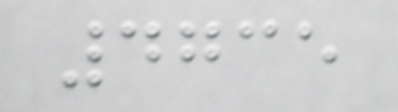4735
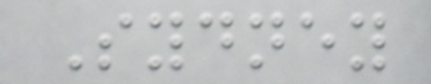Sydney
